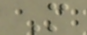M
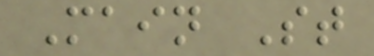Main St
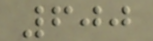600
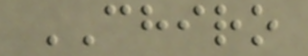CHIRO
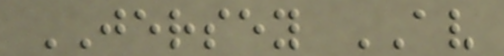JERSEY AV
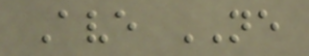Ave NE
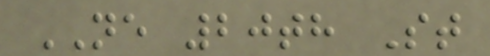NE 20th St
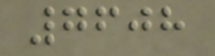7608
